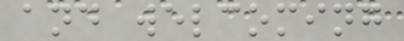and welcoming
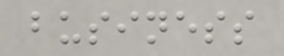business
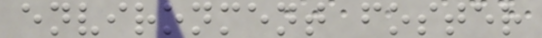environment foster
